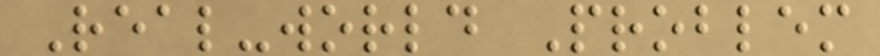Real-world Problem
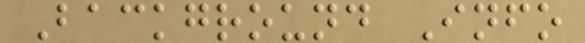Background Info
